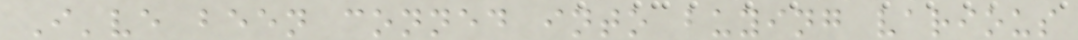I've been conned into buying various
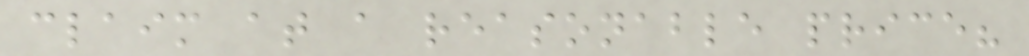claim at a reasonable price?
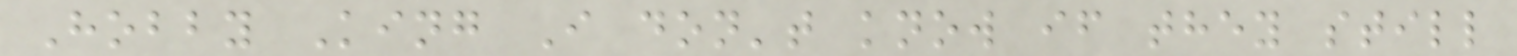Hobby King I don't know if they still
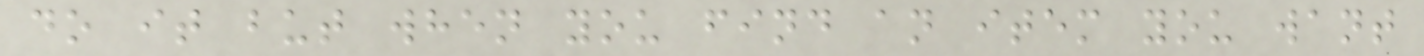do it but when you find an item you want
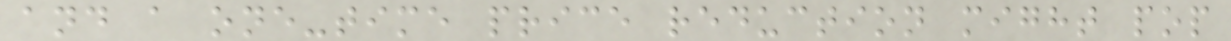and a one-time price reduction might pop
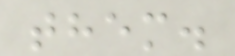them.
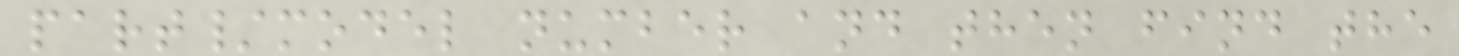part/model number and then find the
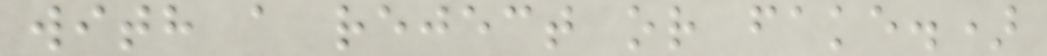with a reject or fake.)
